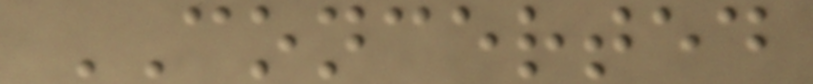CONCERTED
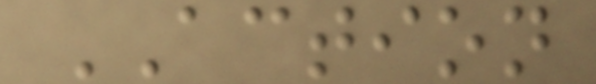ACTION
